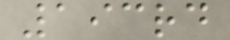193rd
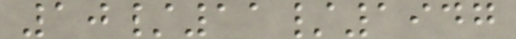10/11/1947
